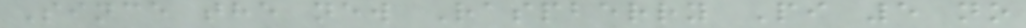Since the new Raspberry Pi 5 no
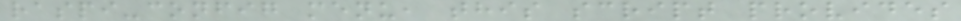raspi-config menu, this script provides
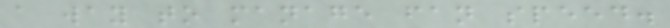a way to manage fan speed.
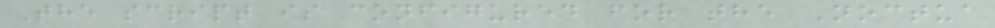The script is configured for the Noctua
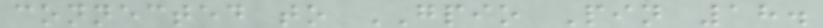connected to GPIO Pin 18.
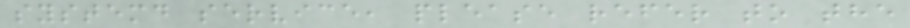systemd service, please refer to the
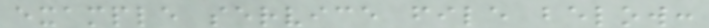example service file below:
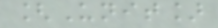[Unit]
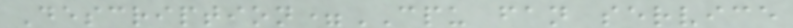Description=CPU fan service
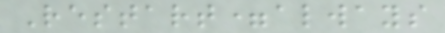Restart=always
